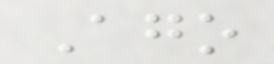Ago
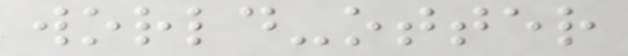world-otter
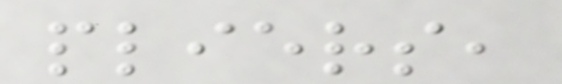pliers,
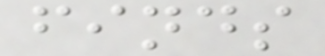finds
